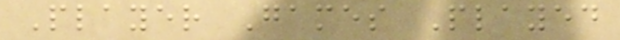Player Games Played
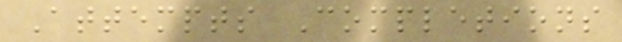Attempts Completions
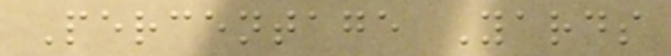Percentage Yards
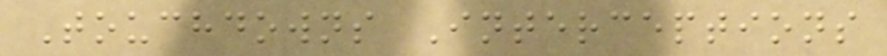Touchdowns Interceptions
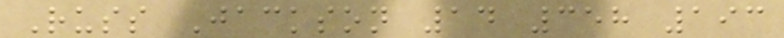Russ Jackson 14 358 193
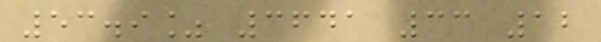53.9% 3641 33 12
